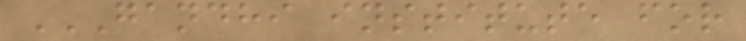GANDHI INSTITUTE FOR
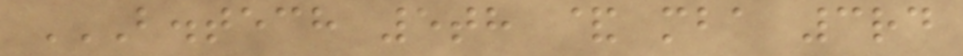B.TECH 5TH & MBA 3RD
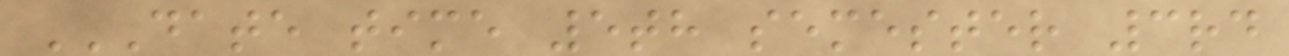DATE TIME 5TH SEMESTER 3RD
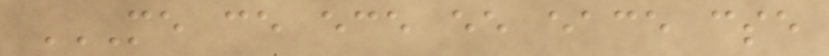ME CE ECE EE EACE CSE
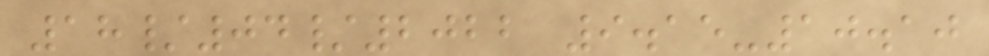18/04/2022 9.15-10.10
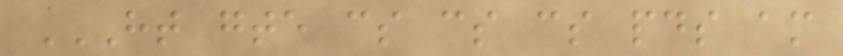HT GTE CS CS CS PDS AM
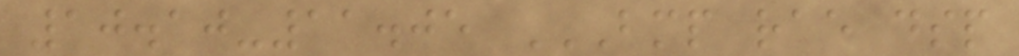10.10-11.05 BMP RAE DSP
